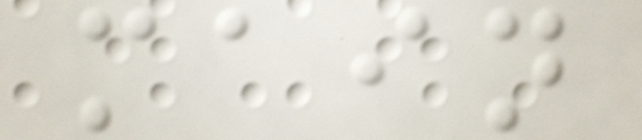main
